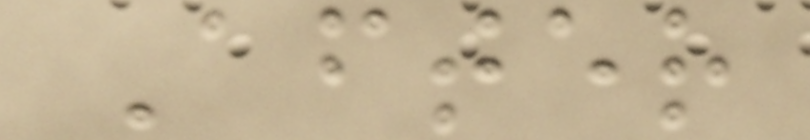After
